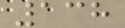138
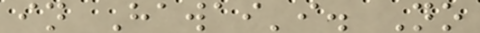in Hawai'i. No
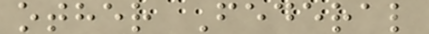other Federal
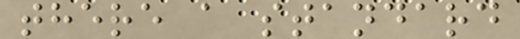there a standard
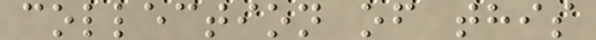collection of this
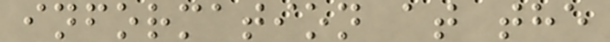information at the
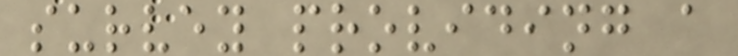survey providing a
